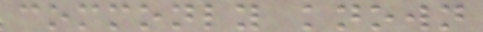commonly known
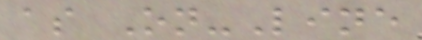as On-Line
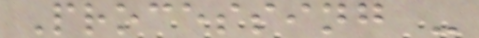Processing -
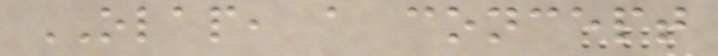OLAP, a concept
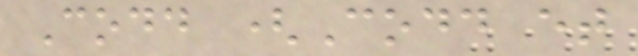Codd (Codd et
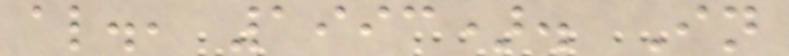al., 1993). In
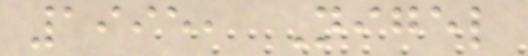1995, Nigel
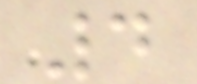4
